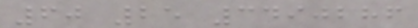60 25 3490286
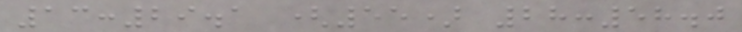13:29.1 (55) 28:58.0
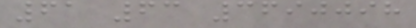61 63 3690098
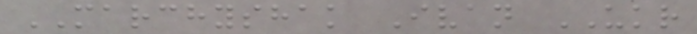MARCHYSHAK Ivan UKR
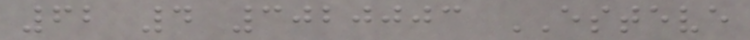62 4 3020003 ESTEVE
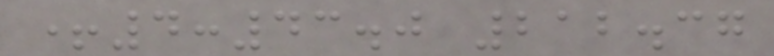+4:43.0 212.37
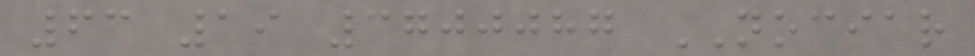63 19 3700087 NOCIAR
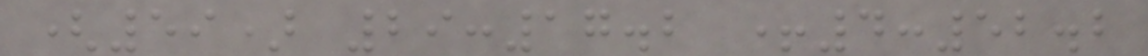(59) 29:17.2 +4:52.2
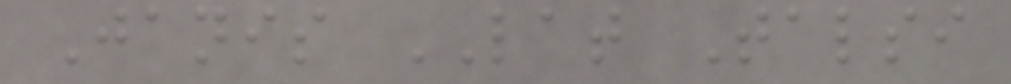Janis LAT Talsi
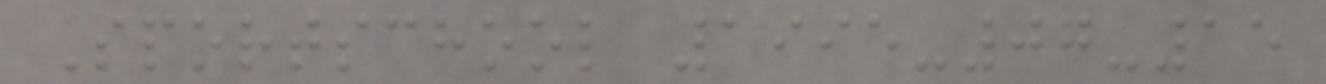Sportschool 1995-07-15
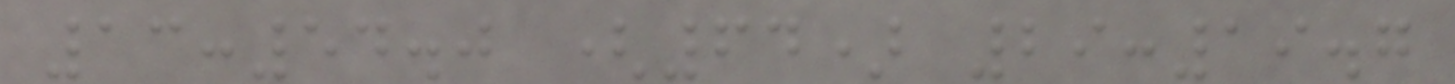13:54.0 (64) 29:19.7
